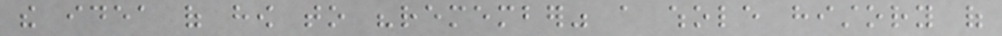the idea of how to "remember" a whole history of
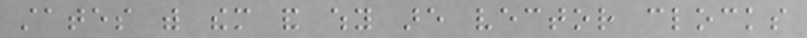states with them and why are vector clocks
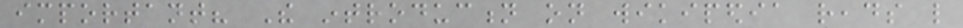important? The introduction on wikipedia reads like
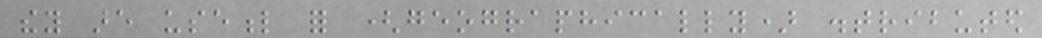they are useful for (geographically) distributed
